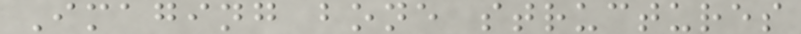Imaging bone structures
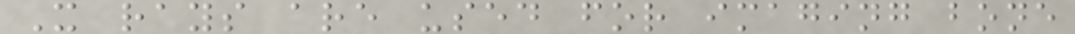X rays are used for imaging bone
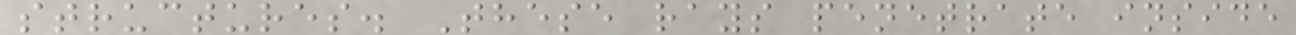structures. These rays penetrate inside
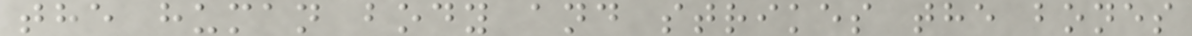the human body and strikes the bones
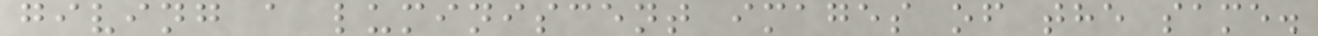giving a luminiscent images of the same.
